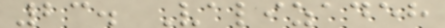23. Valizadeh
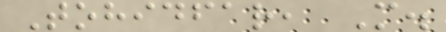Tohidfar, M.
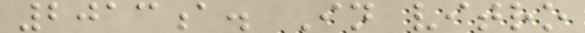2013a. In vitro
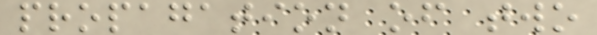propagation of two
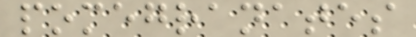pomegranates
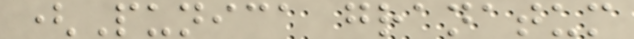(Punica granatum
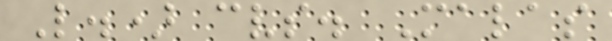L.) cvs. Malas
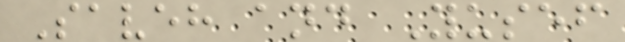Saveh and Yusef
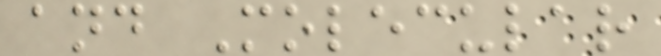and Molecular
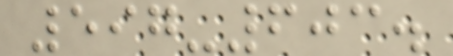597-603.
